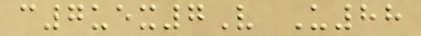c7uex7V U88
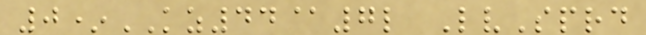0*KZ44@7l LvSprd
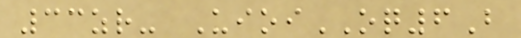33zr- UioiOQ6B
